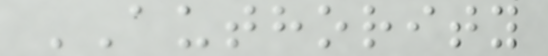AUTHORITY
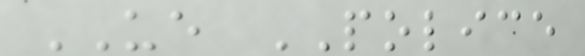UE POLICE
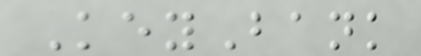KeyBank
